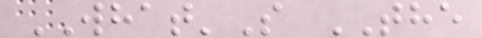WHAT'S THE
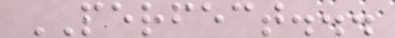PERFECT...
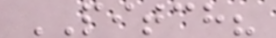PITCH?
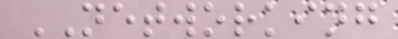NETWORKING
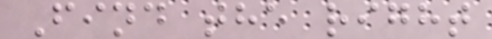Find the right
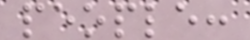people:
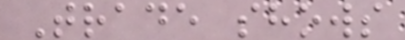Trade shows
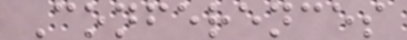Conferences
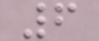6
